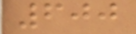600
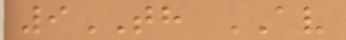9TH AV
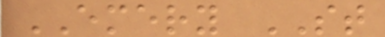EMERY ST
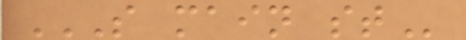S MAIN ST
